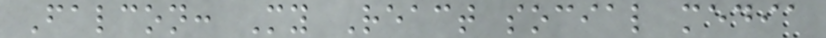Falcon: My React social media
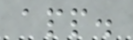app.
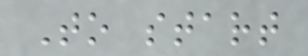To start
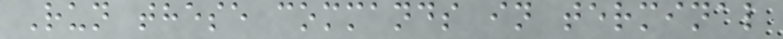Run these commands in terminal
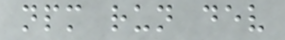npm run dev
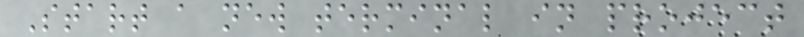Start a new terminal in project
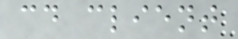cd client
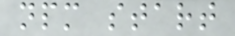npm start
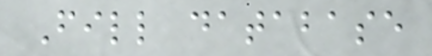Fill database
